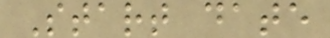Start date
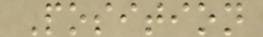Position
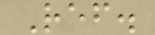Ref.
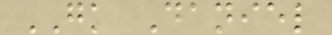GK Daniel
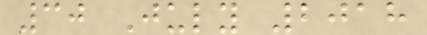30 July 2018
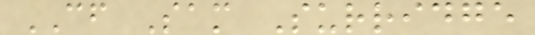CF Sam Surridge
